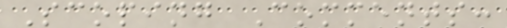Scoping Comments:
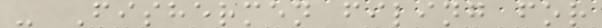- Fishermen filing for
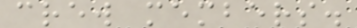crew members.
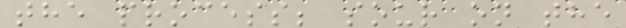the process; sour on the
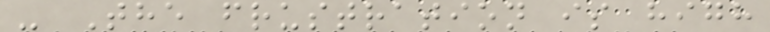- The frustration is high
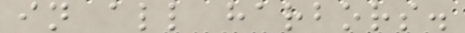in all harbors.
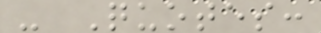- Quotes:
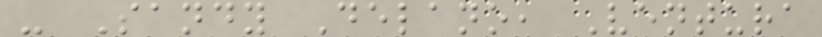- Sandy Delano, Ventura
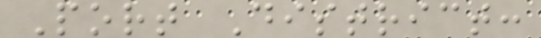Port District:
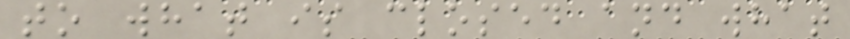to what is closed and what
